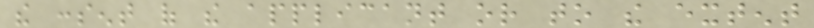the consent of the applicant or to the extent
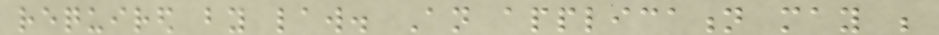required by law. An application may be
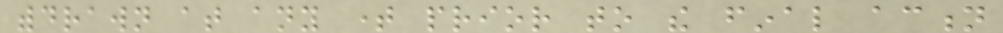withdrawn at any time prior to the final action
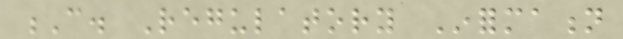C. Regulatory Information
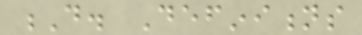D. Definitions
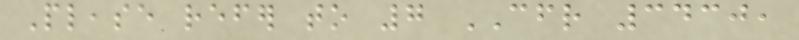Please refer to 7 CFR 3430,
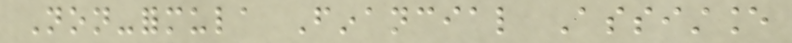Non-formula Financial Assistance
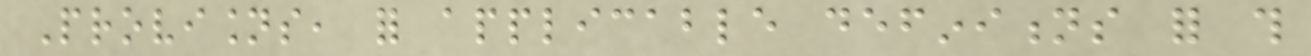Provisions, for applicable definitions for this
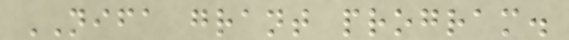NIFA grant program.
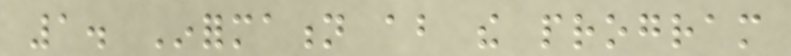1. Information about the program
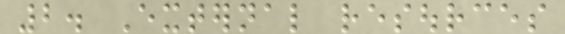2. External resources
